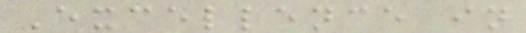Excellence in
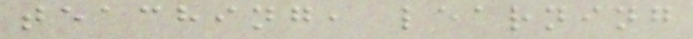teaching, learning
